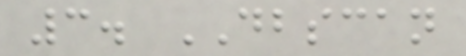3. DBSCAN
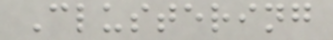Clustering
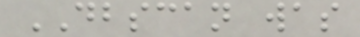DBSCAN was
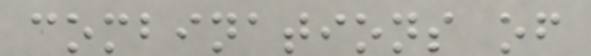combinations of
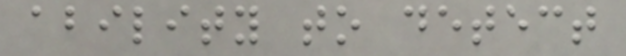ability to detect
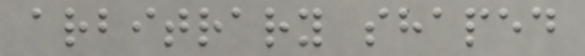arbitrary shaped
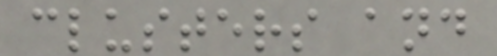clusters and
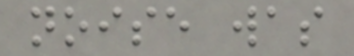noise was
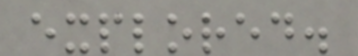explored.
